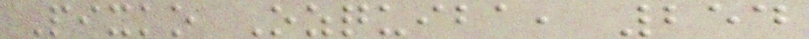Pixko Ozquiba, 254
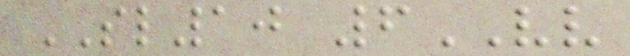SL10 6VV
